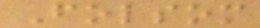Folsom
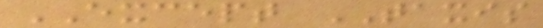EXCEPT TAXIS
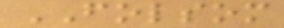FOLSOM
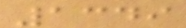1349
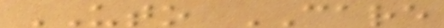UTO CARE
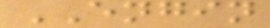ENGIN
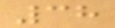38
